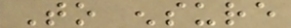To ensure
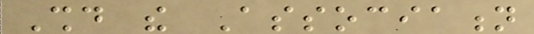Should the Association
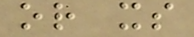or its
